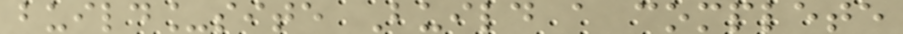build_site Build a complete
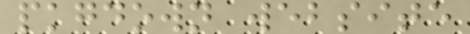pkgdown website
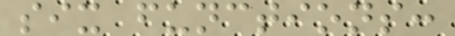six functions:
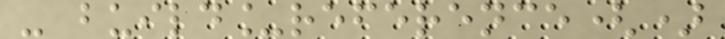- build_reference()
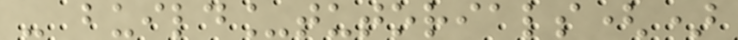- build_tutorials()
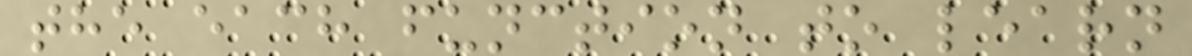the each function to learn
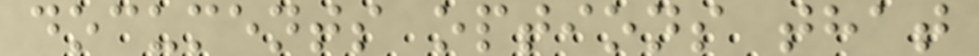documents options that
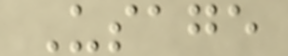Usage
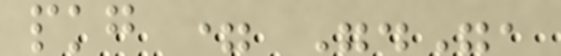pkg = ".",
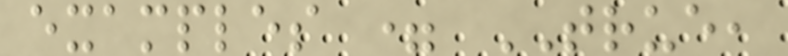examples = TRUE,
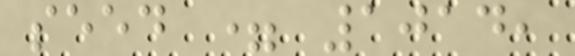seed = 1014,
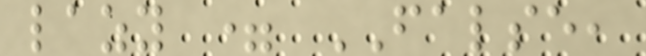lazy = FALSE,
